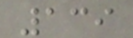139
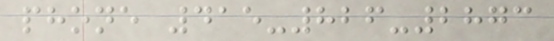phone 415-826-2873
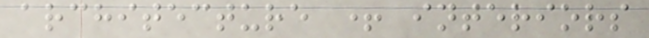architecture + interiors
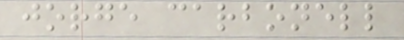jorge carbonell
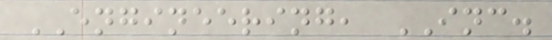ENGINEERING, INC.
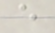e
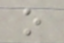o
